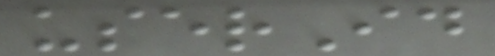userId
